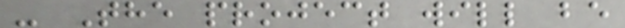- The project will be
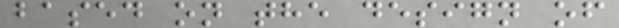based on the design of
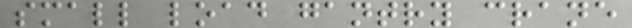small load gantry crane
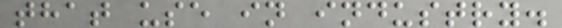that use in industry.
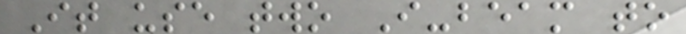It use two I-beam to
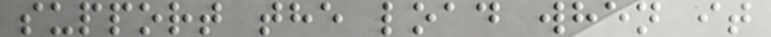support the load when it
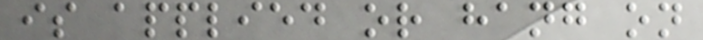is applied or hang on
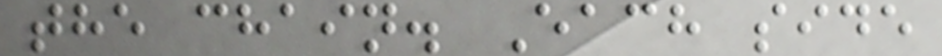the chain. Each side
